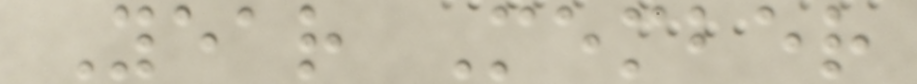Year Member
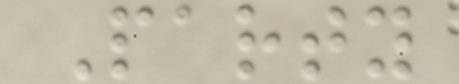Party
